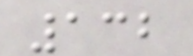132
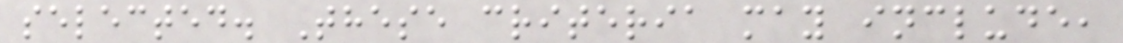selected. These criteria may include,
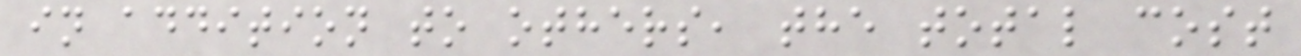in addition to others, the total cost
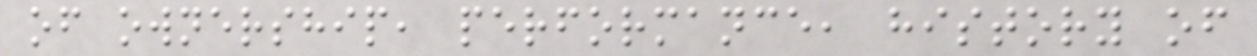of ownership, performance, history of
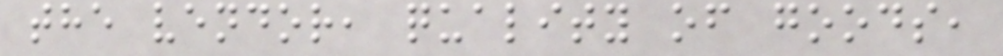the vendor, quality of goods,
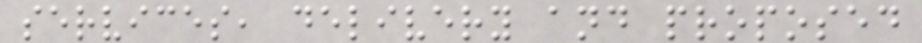services, delivery and proposed
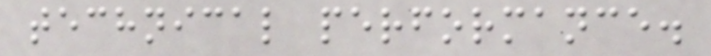technical performance.
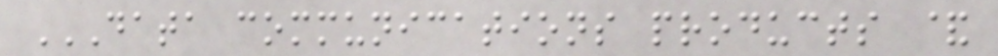DATA COMMUNICATIONS PRODUCTS &
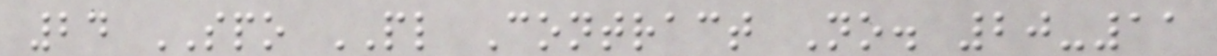24 SPO PL Contract No. 20-11
